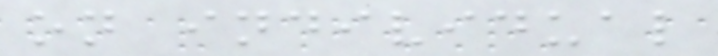on individual
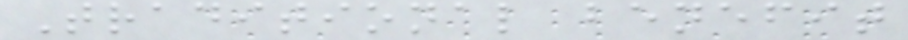Traditional benefit
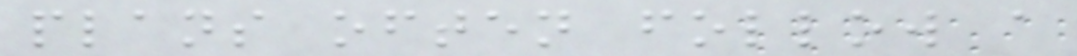plans often follow a
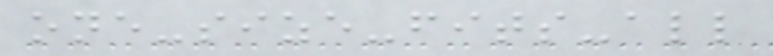one-size-fits-all
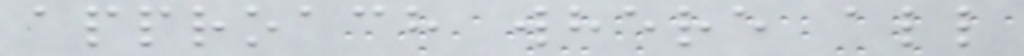approach where all
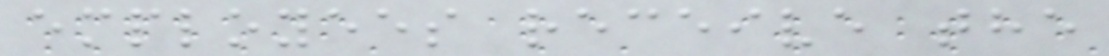employees receive the
